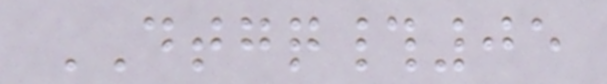DTGQ#05
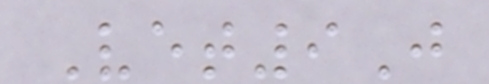Vet9J
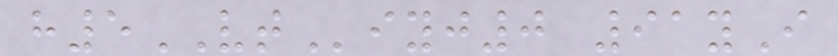h5VTiyj0 91yI
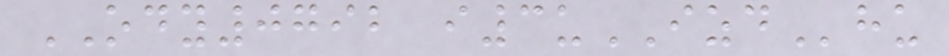ODY0792 i3uIZDhu
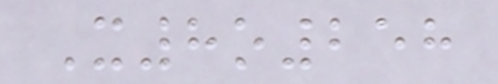X8o258
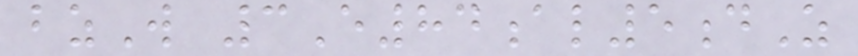bzW 3E84al5dZ
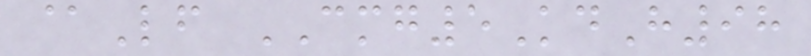@Lf CMG5KdH98
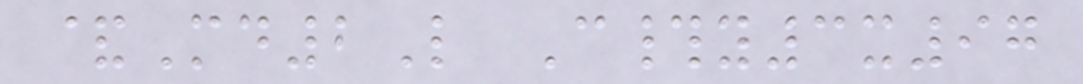&Md2L C#y3x97
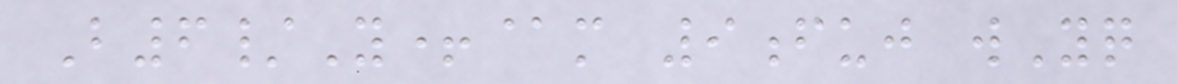B6/Y+@m 9fuj wYq
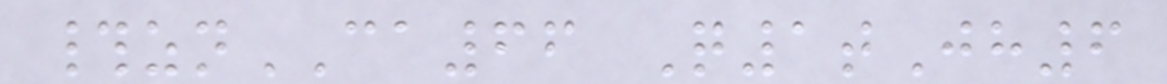#znCA66 Q1tJh6
